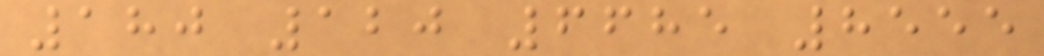180 120 6685 8555
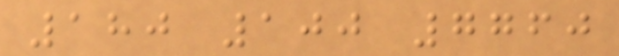180 100 7760
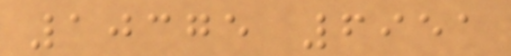10375 6951
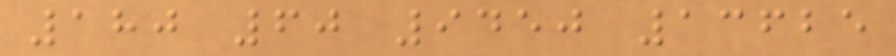180 60 9450 13625
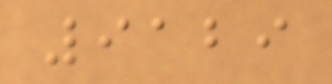9129
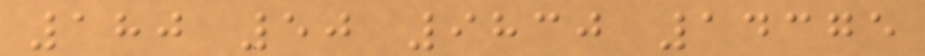180 50 9830 14375
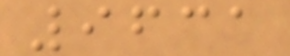9631
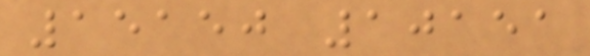15150 10151
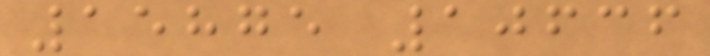15875 10636
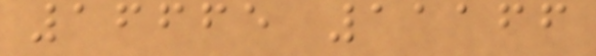16665 11166
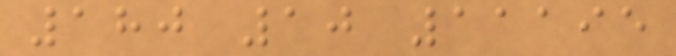180 10 11195
